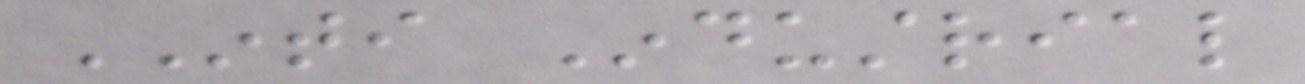INTI Industrial
